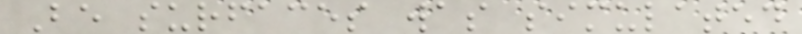Be surfaces was simulated
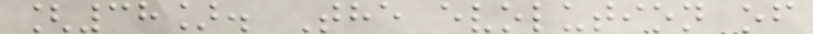[38]. The evolution of
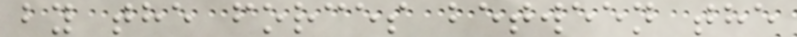by the forces between the
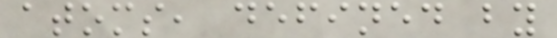atoms, defined by
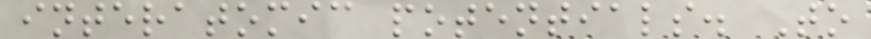interatomic potentials. To
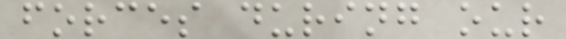forces during our
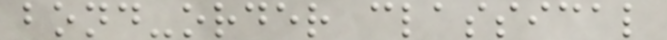bond-order classical
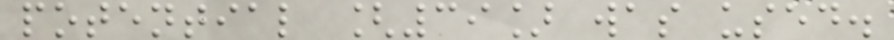potential [39] was used.
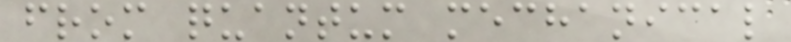from quantum mechanical
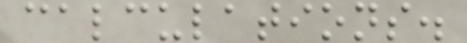calculations.
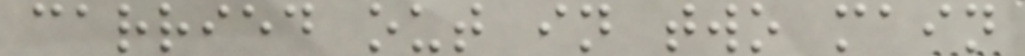carried out in two main
